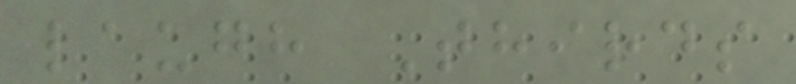laugh Thirds
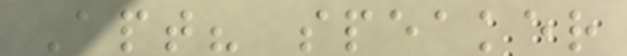Apt? speaker
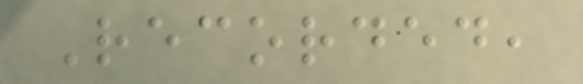Recorded,
